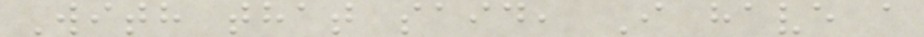With that said, I have a
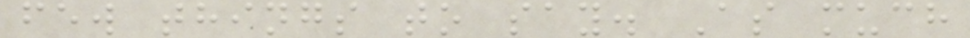few things to say. As much
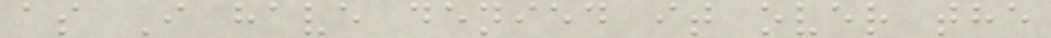as I have denied it over the
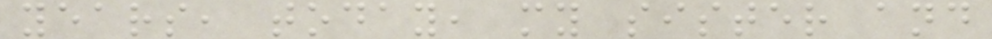years, today, my sister and
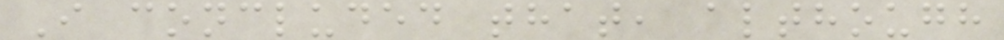I concluded that, although
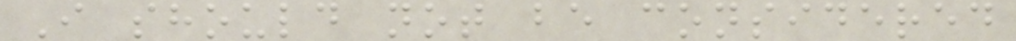I should not be considered
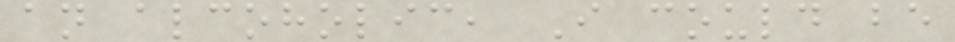an alcoholic, I could be
